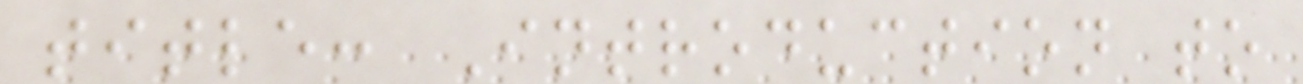title: Introduction to
